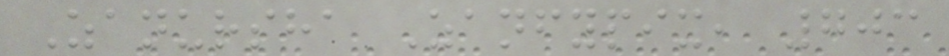Zanursha Zanfypix, 703
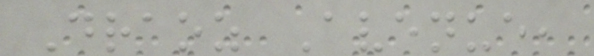Draoz Avenue,
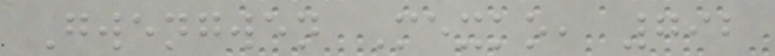Gwengwen Mexko, 792
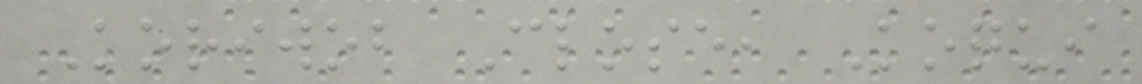Koriwob Close, Koqui
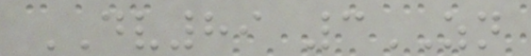DV89 3ZN
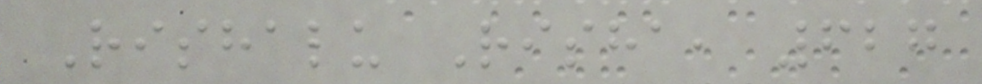Rishalu Risha, 627
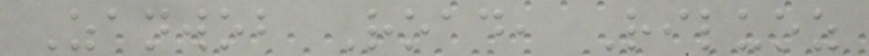Zanwob Road, Riluoz
